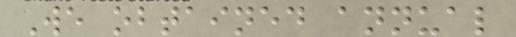We obtained annual
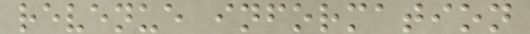revenue information
